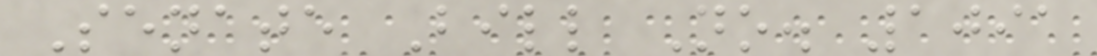Senate Bill No. 1091
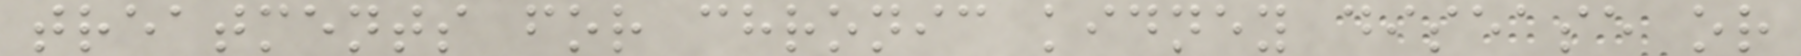treatments for chronic kidney disease or
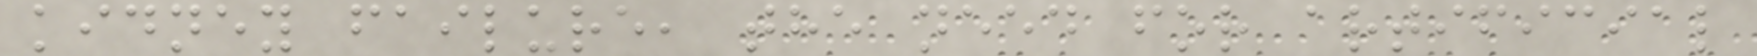kidney failure, the need for artificial
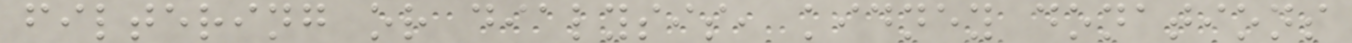filtering or dialysis, kidney donations
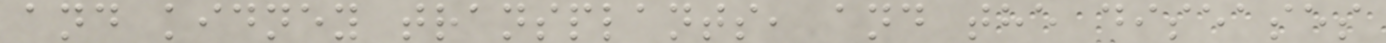and kidney transplants, and the diseases
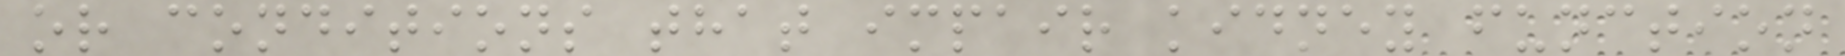or conditions that impair kidney function
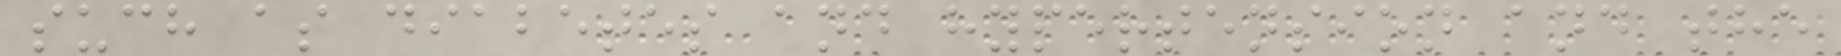such as diabetes and hypertension and the
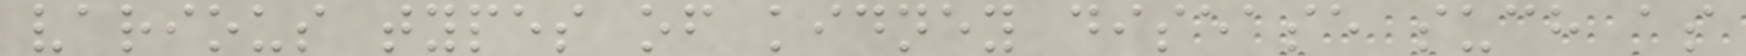various types of kidney disease such as
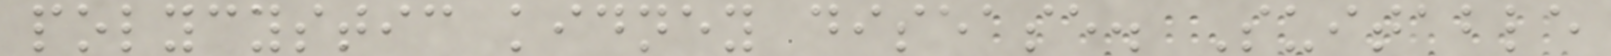polycystic kidney disease. Suitable
